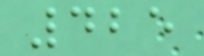425
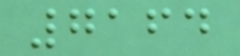7164
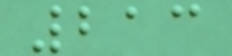213
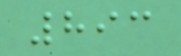893
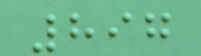897
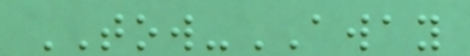TOW-AWAY
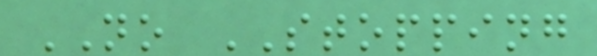NO STOPPING
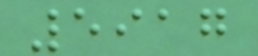5917
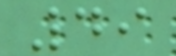49
